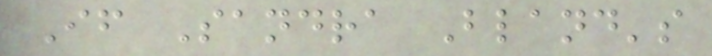If Sandra Bland's
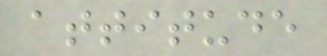attitude
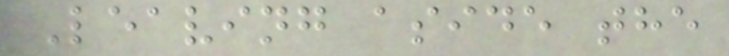Leaving aside the
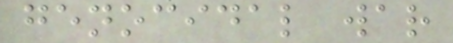genocidal war
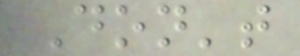Don't
